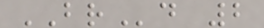BRd 2
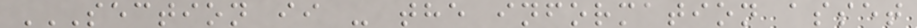SECTION II - THE INFORMATION ASSET
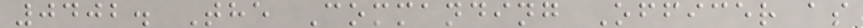0402. The Commanding Officer as
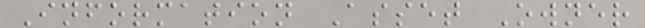Information Asset Owner
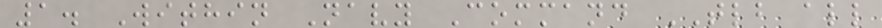1. Within Navy Command TLB all
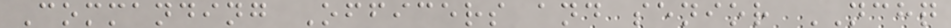Commanding Officers and senior NCHQ
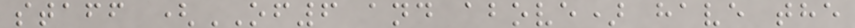staff (OF6 and above) have the
